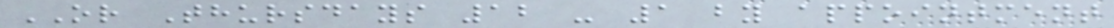OR Thursdays 12 - 1 by appointment
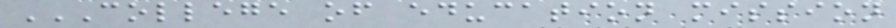COLLEGE OF EDUCATION MISSION
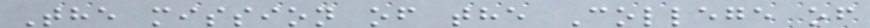The mission of the College of
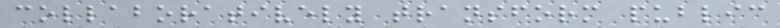collaboratively transform public
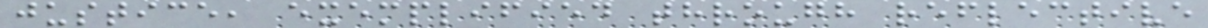justice, exemplified through reflective
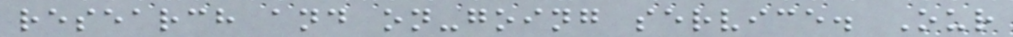research and on-going service. Our
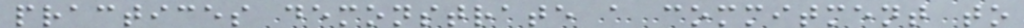practices demonstrate a commitment to
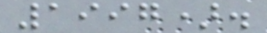1997).
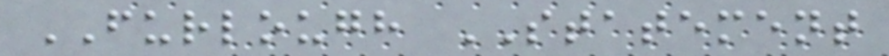FURLOUGH STATEMENT
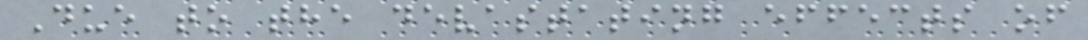Due to the devastating effects of
